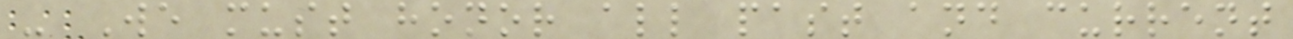- We must honor all past and current
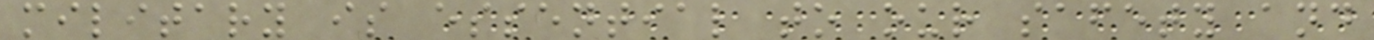military is essential to our safety and
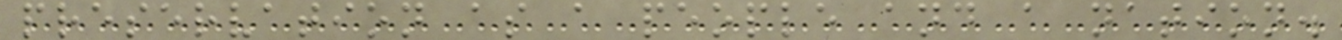preservation as a people and a nation.
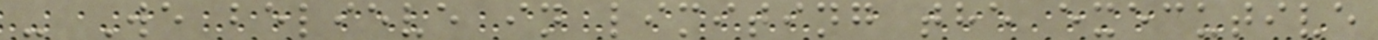- We believe in limiting the executive
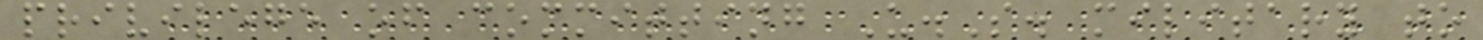privilege of committing U.S. military to
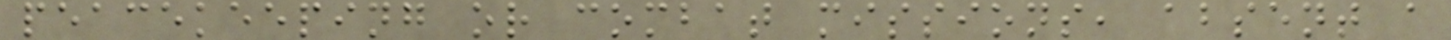peacekeeping or combat missions, absent a
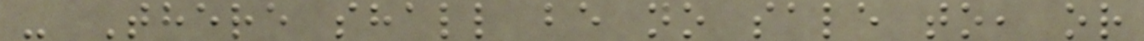- There shall be no sale to, or
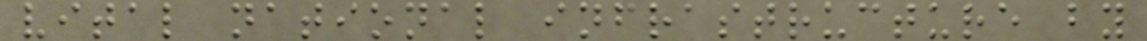vital national infrastructure by
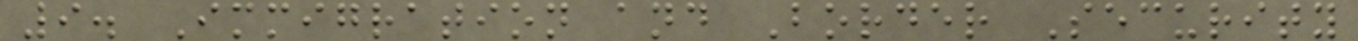9. Immigration and Border Security
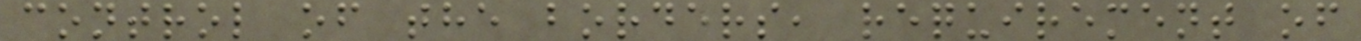control of the borders, requirement of
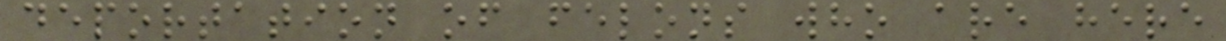deportation of felons who are here
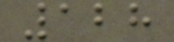128
